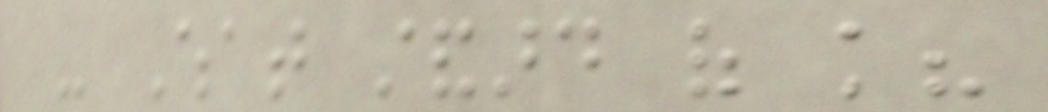- What standard of knowledge?
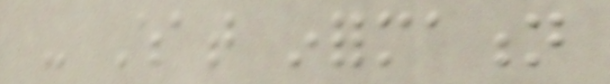- What information
